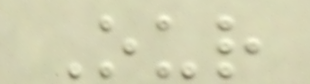Our
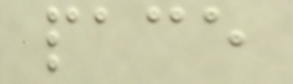pace
